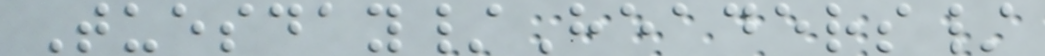Tuesday/Headers/
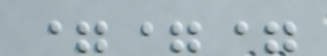===
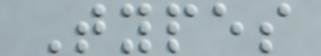Types
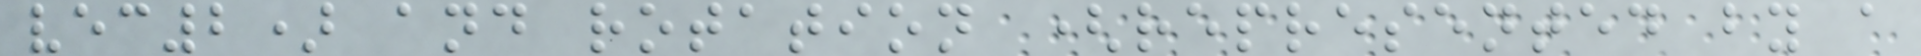vec2) and rotation (represented by a
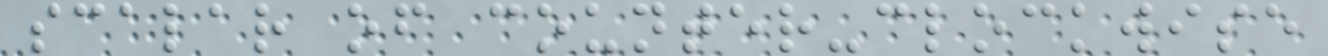scalar of counter-clockwise
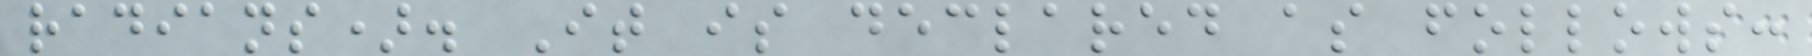radians). It is declared as follows:
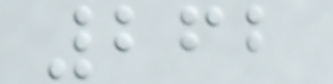262
